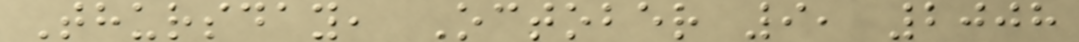Thursday, October 9, 2008
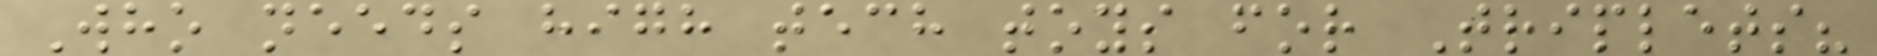Who needs high tech toys for Triplets?
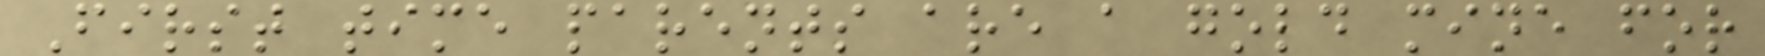First time parents are a gold mine for
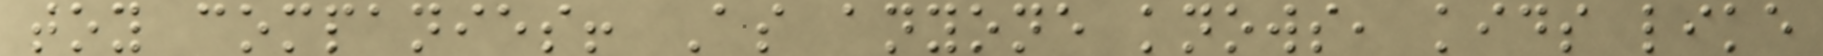toy companies! As anyone knows, kids like
